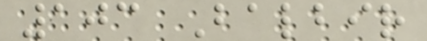103 Balbir
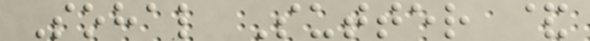Sohal Sutter &
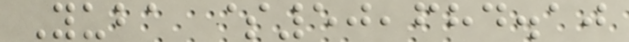Yuba $50,684.10
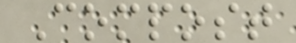Compost
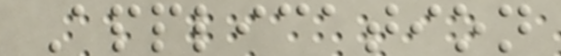Application
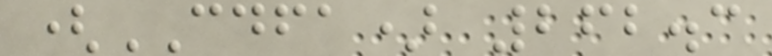(CDFA) 262.3
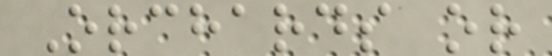Orchards or
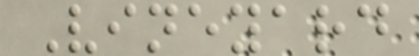Vineyard
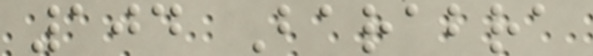104 Barabra
